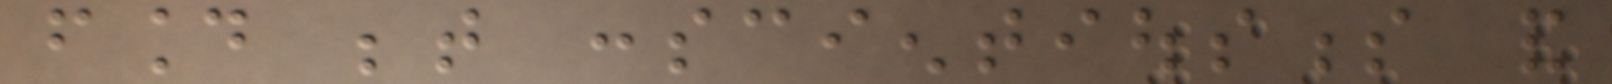found between conscientiousness and
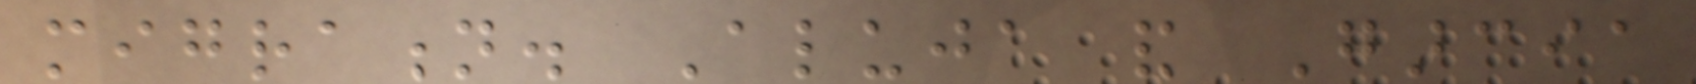migration. Aluja and Garcia
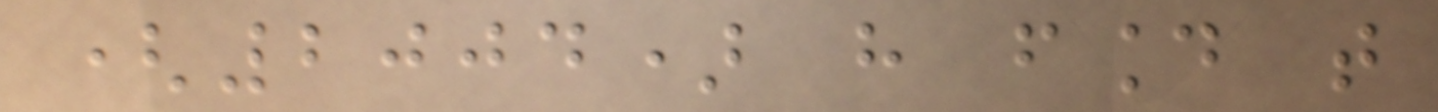(2004) have found that
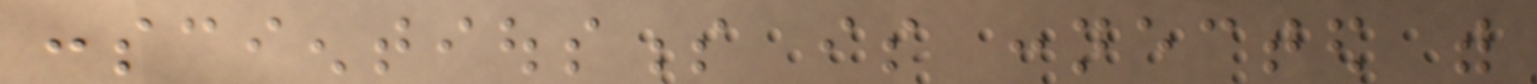conscientiousness is connected with
